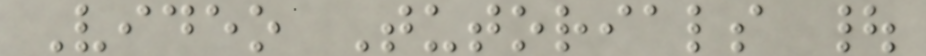Video Tutorials |
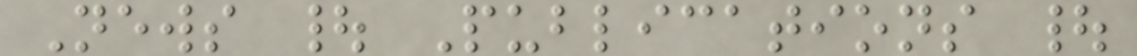News | Publications |
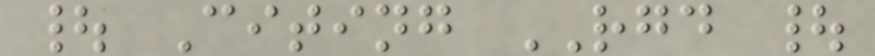| Citing RGD |
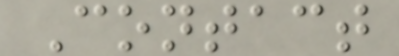Contact
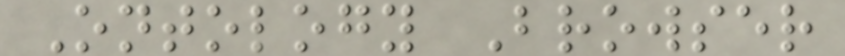Ontology Browser
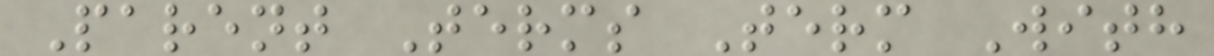Parent Terms Term With
